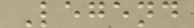Legend
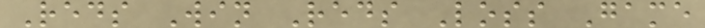Reds Win Reds Loss Game
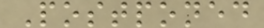Postponed
